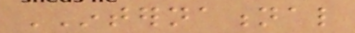INTERNATIONAL
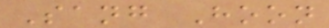Sang Hoon
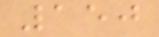150
